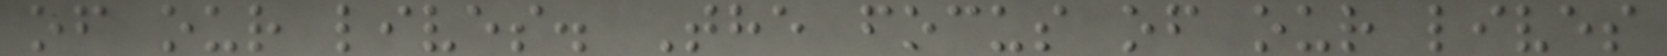of our lives. The focus of our lives
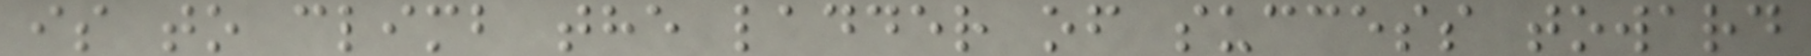is to climb the ladder of success toward
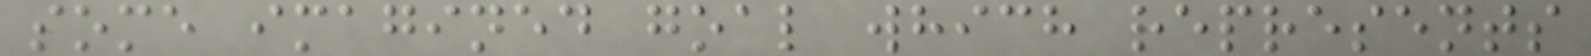some imagined goal which represents
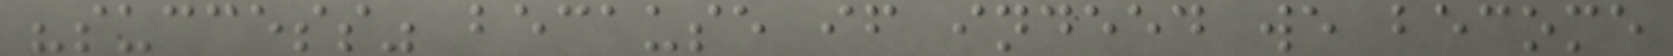"success" because if indeed we become
